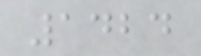1424
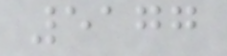5177
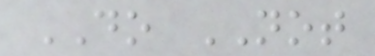DO NOT
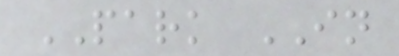PARK IN
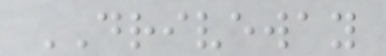DRIVEWAY
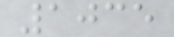1035
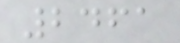2461
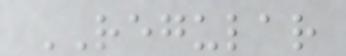REGULAR
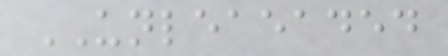UNLEAEADED
